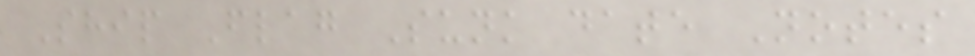Ship Flag Sunk date Notes
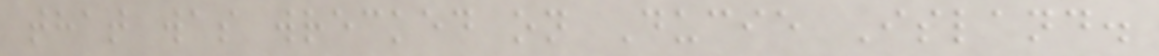that was wrecked on Ducie Island.
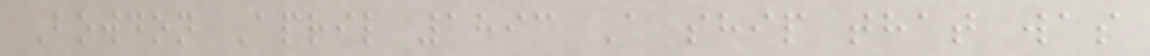Bowdon April 1893 A ship that was
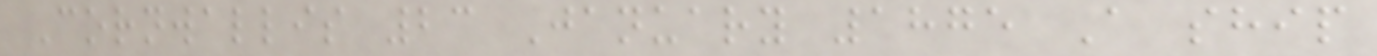Cornwallis 23 January 1875 A ship
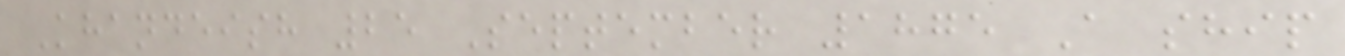Khandeish 25 September 1875 A ship
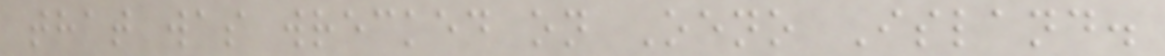that was wrecked on Oeno Island.
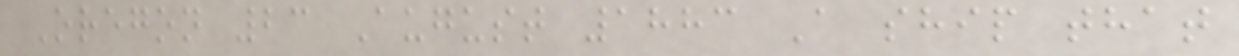Oregon 23 August 1883 A ship that
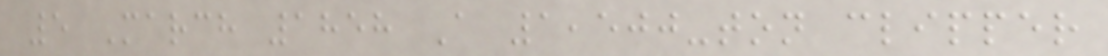5 March 1858 A 1,500-ton clipper
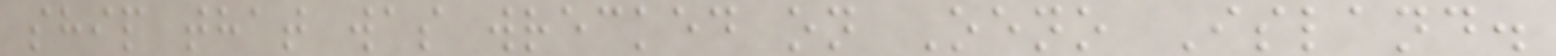ship that was wrecked on Oeno Island.
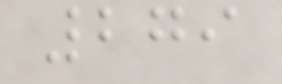279
